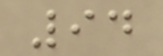94
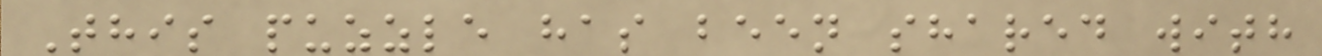This puzzle has been shared with
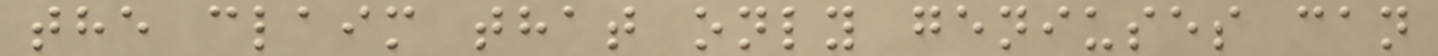the claim that only geniuses can
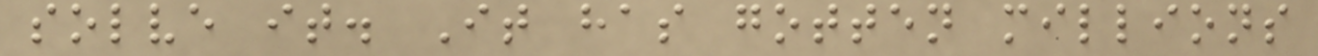solve it. It has gotten millions
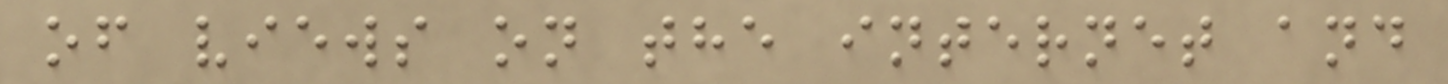of views on the internet and
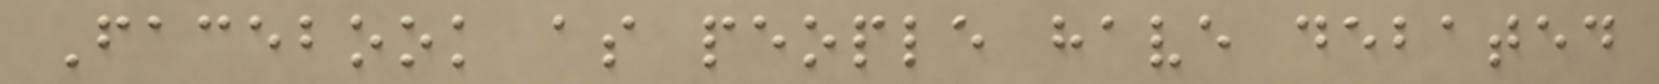Facebook as people have debated
